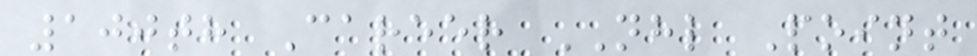100th Career NHL Point
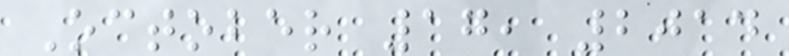October 17, 2014
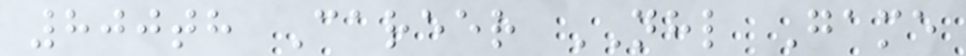800th Career NHL Game
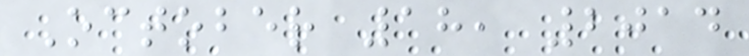October 18, 2014
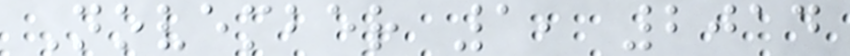November 1, 2014
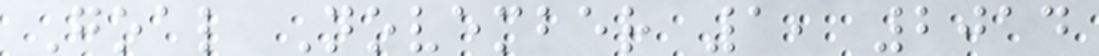Goal November 1, 2014
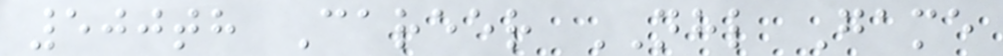500th Career NHL Game
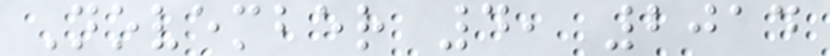November 4, 2014
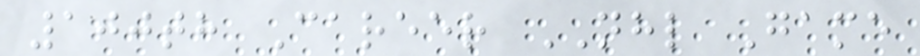100th Career NHL Game
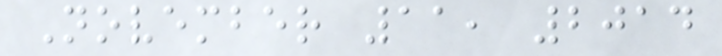November 11, 2014
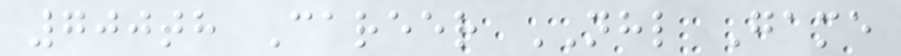700th Career NHL Game
